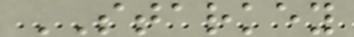STARKEY
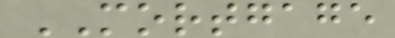MORTGAGE
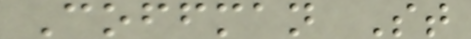Coffman St
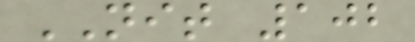NIT 102
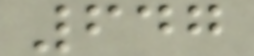647
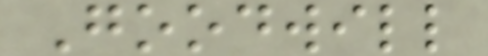Goodwill
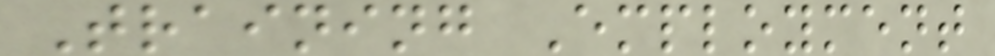Training Employment
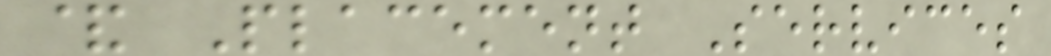& Placement Services
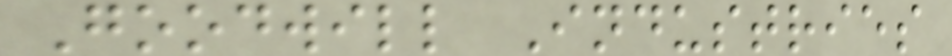Goodwill Industries
